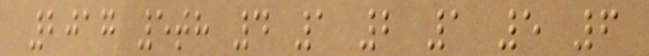2017 5th 4 1 2 1 5 6
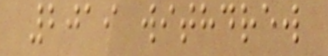2019 withdrew
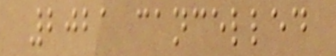2021 cancelled
